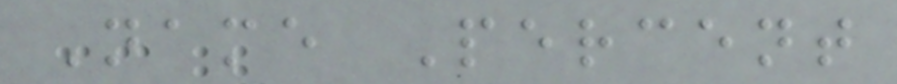Name Percent
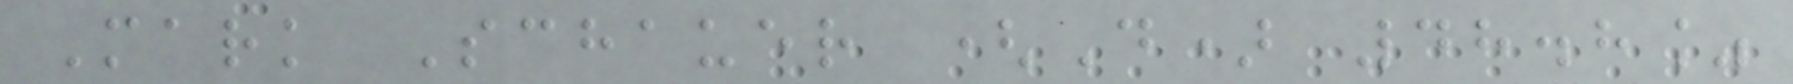Mark Schauer (D) 48.8%
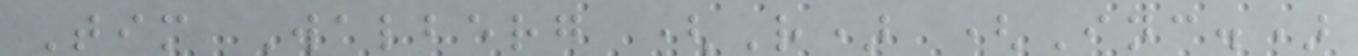Tim Walberg (R) (Inc.)
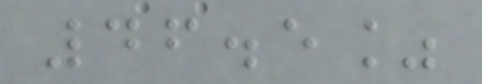46.5%
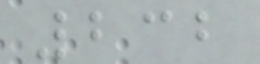232
